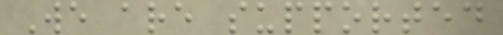We are supported
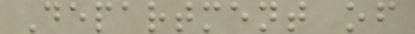Department of
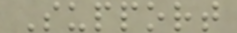Support
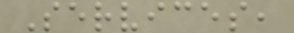Services,
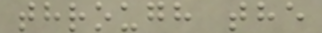through the
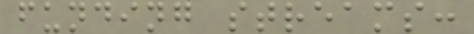funding streams:
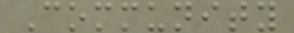Community
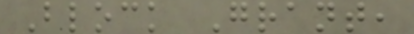Block Grant,
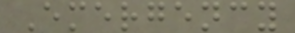Emergency
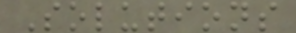Solutions
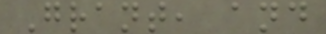Grant, and
